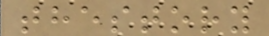thestory
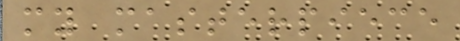my masterpiece
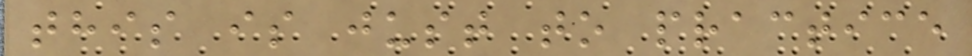this is just to practice
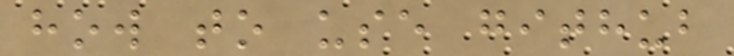how to use github
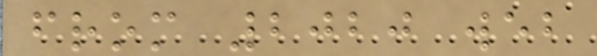from 2020 web
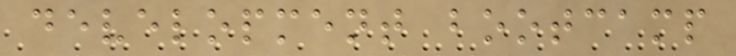development bootcamp
